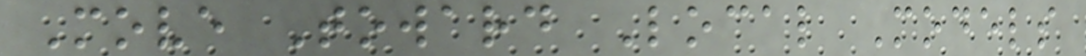Move Toward Local Models
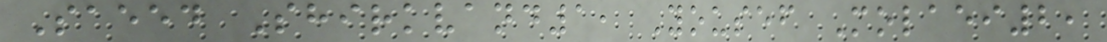Saeed Shirkvand1, Yousef Molaei2,
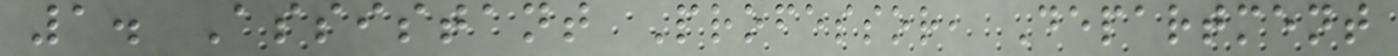1. Assistant Professor, Department
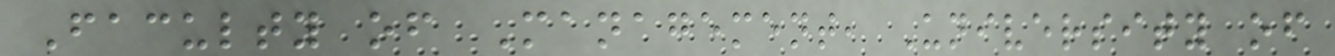Faculty of Management, University of
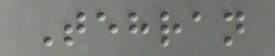Tehran
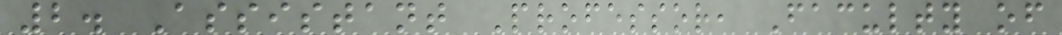2. Assistant Professor, Faculty of
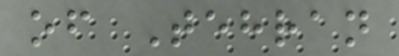of Tehran
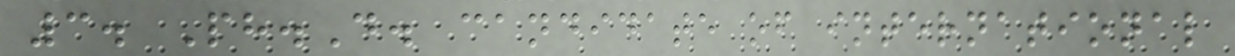3. Ph.D. candidate of international
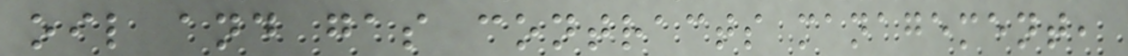oil and gas contracts management,
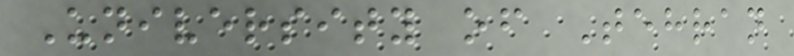University of Tehran
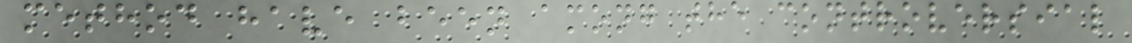method have been among the controversial
